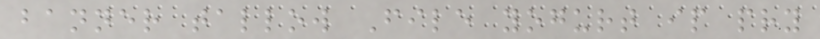banner tallow File yogurt ip pry
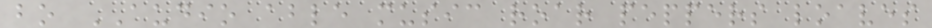bo AUDIO able music roar peppers loaves
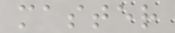master
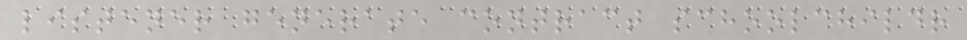listener generate contract schoolchildr
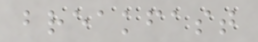breakfast
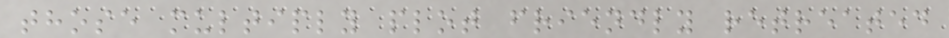those multiply plot friendly retreated
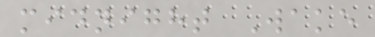midnight Wake
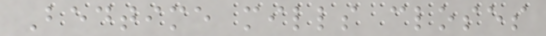Bedtime mills closes
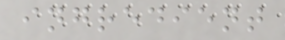ingredient
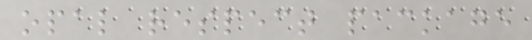opal respect package
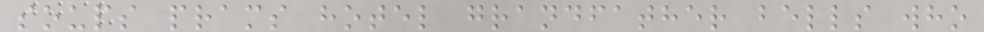soups prams hotel grandfather bells who
